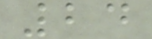24
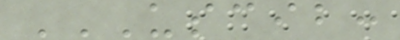USCIB:
